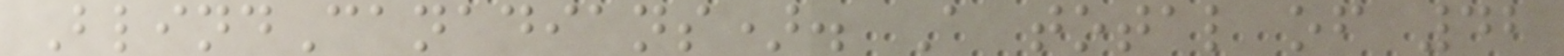BlindCanadians). A total of 42
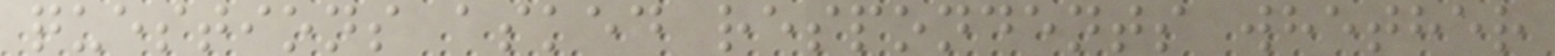questions asked respondents whether
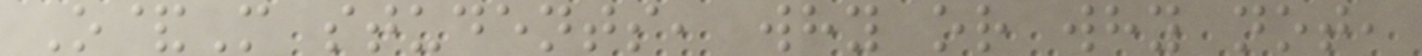O&M students, why or why not,
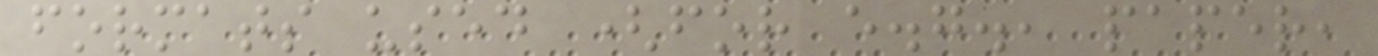formats used (for e.g., paper,
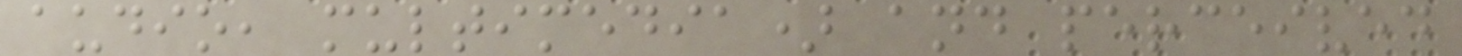audio, multimedia) and perceived
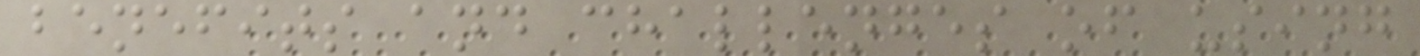benefits and challenges of using
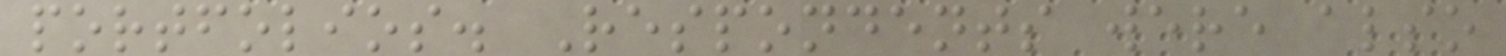portfolios. Respondents were also
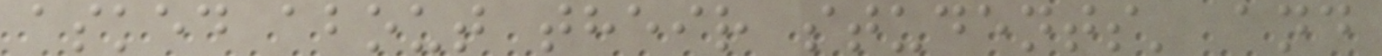asked about their students' and
